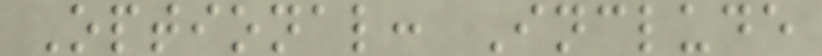Optional: Include
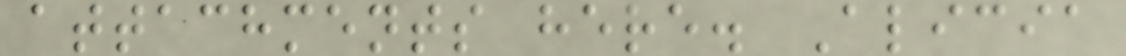attachments here. Alicia
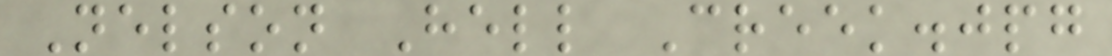Nelson Hell Creek.jpg
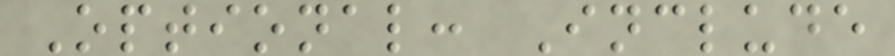Optional: Include
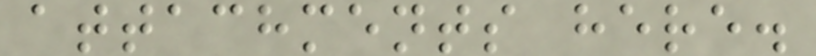attachments here.
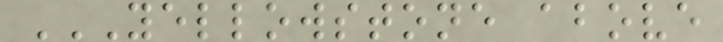YELLOWSTONE ABOVE
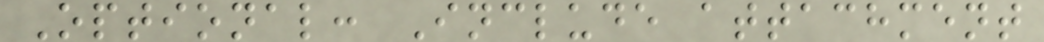Optional: Include attachment
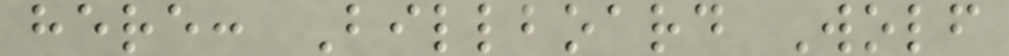here: Billboard Wolf
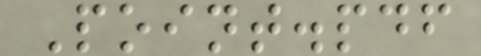Point.pdf
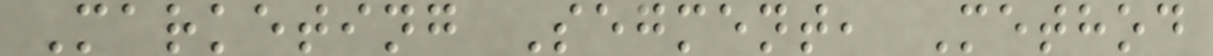Marketing Segment, Method
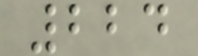224
